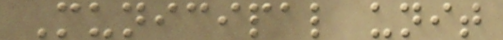Municipal unit
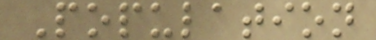Population
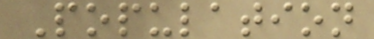Population
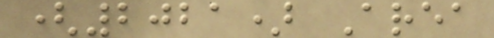(2021) Area
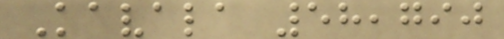Kavala 58,790
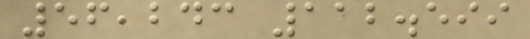56,243 112.599
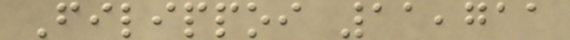Filippoi 11,711
